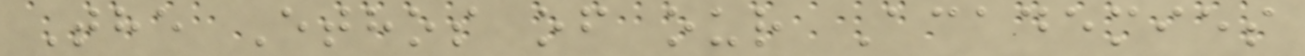The Ethos of our Academies
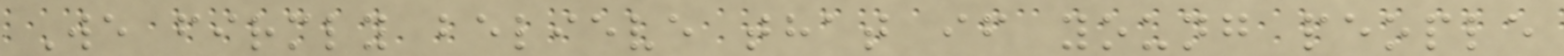We firmly believe that if young people
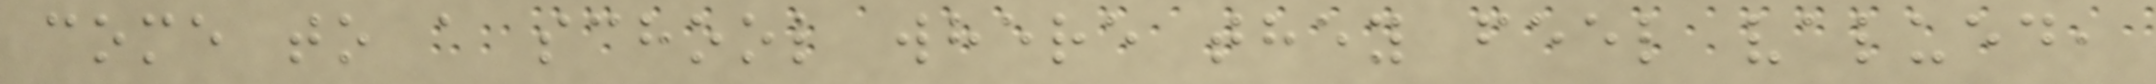come to a school where they feel valued,
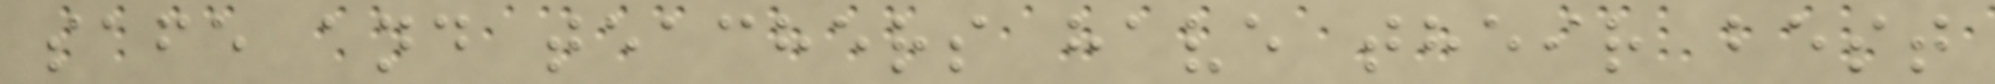safe and teachers have their best
